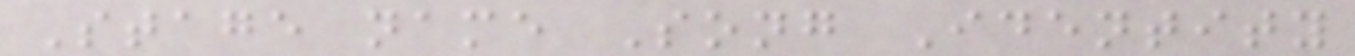Stage name Song Identity
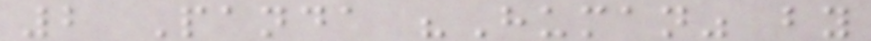2 Panda "Human" by
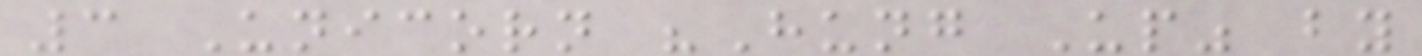3 Unicorn "Hung Up" by
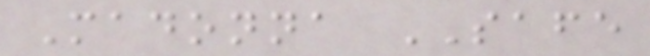Madonna SAFE
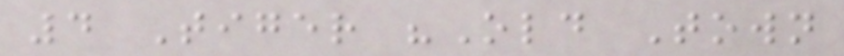4 Tiger "Old Town
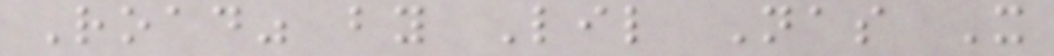Road" by Lil Nas X
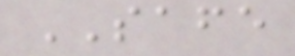SAFE
